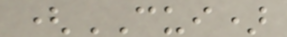(CUI)
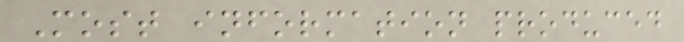Most information produced
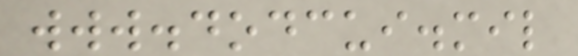www.dodcui.mil
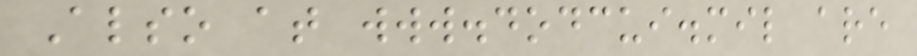Also at www.dodcui.mil are
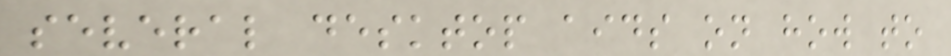several desktop aids on how to
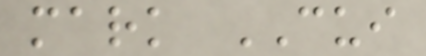mark CUI
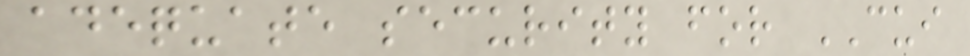adequate security for CUI
